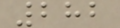282
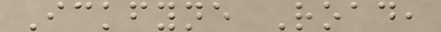Ickfyne Road,
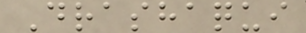Drashaqui
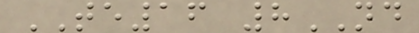TE16 8ND
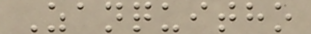Zanquitho
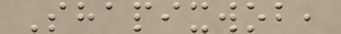Shapixwob,
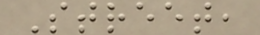Street,
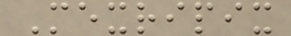Mexripix
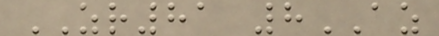ZR81 8AZ
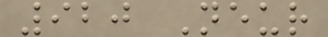920 Neur
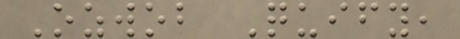Ozwob Quify,
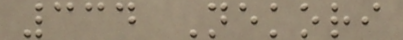334 Nekori
